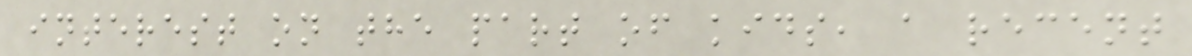interest on the part of kids, a recent
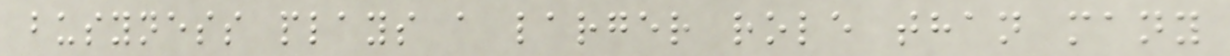busyness plays a larger role than many
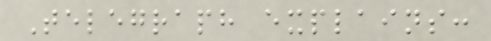Telegraph explains:
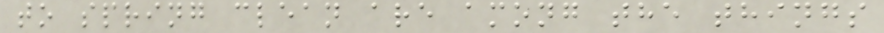to spring clean are among the things
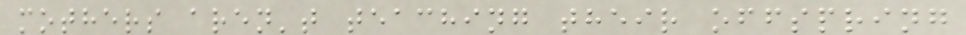mothers aren't teaching their offspring
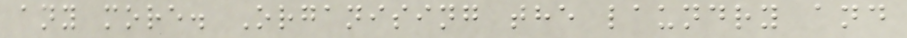any more. Organising the laundry and
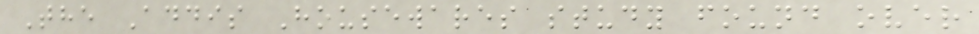The Addis Housewares study found over
